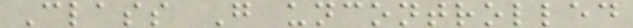Class G uncontrolled
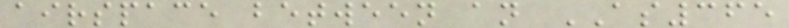airspace between an AS365
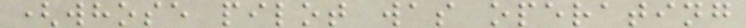(whose pilot was operating
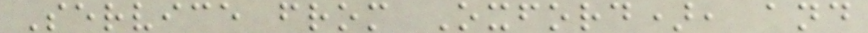Service from Oxford), and
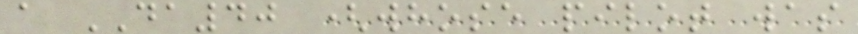a DA40 (whose pilot was
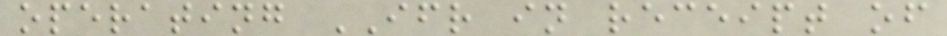operating IFR in receipt of
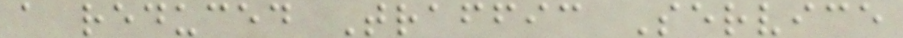a reduced Traffic Service
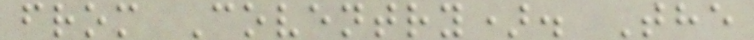from Coventry). The
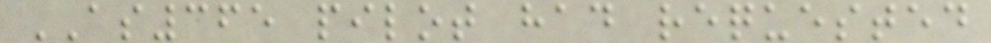AS365 pilot had requested
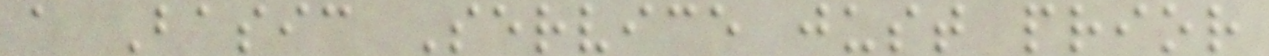a Basic Service just prior
